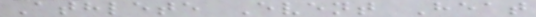Athlete Event Heat
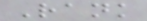Rank
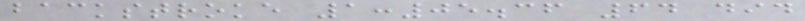backstroke 1:05.36 64 did
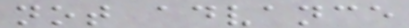not advance
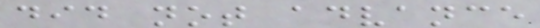did not advance
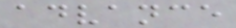advance
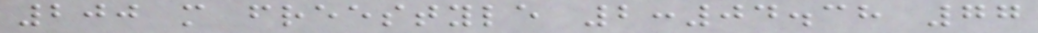200 m freestyle 2:04.38 77
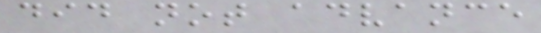did not advance
